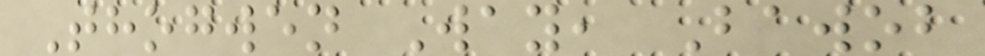Thogwen Way, Bawob
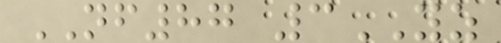NF87 3YZ
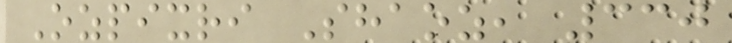Ozpixri Shaoz, 330
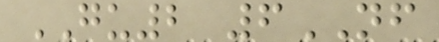GU2 6NF
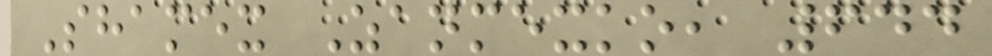Shamex Zanmexko, 644
